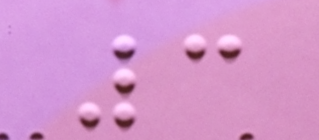3
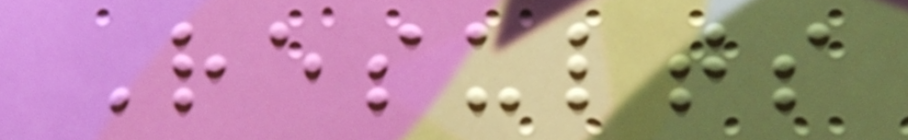Results
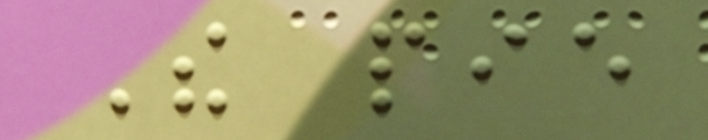The pie
